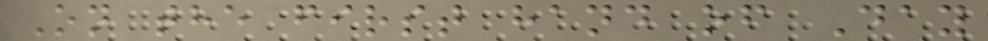On the first hand of Day
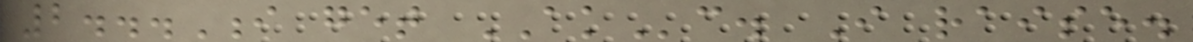2...I get AKc. I raise.
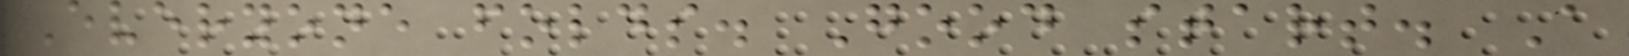Everyone folds. Good start. A
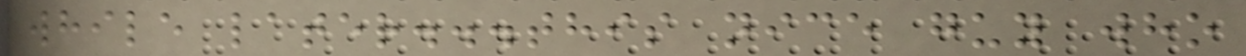while later...this nice guy who
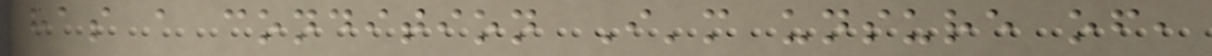has a condition I'm unsure of,
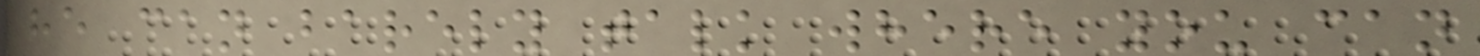he can barely talk where you can
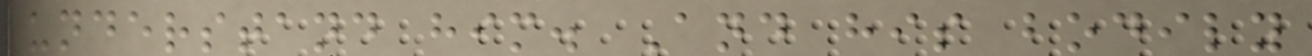understand him. And his bodily
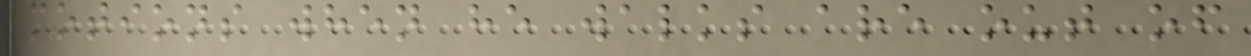motions when he walks are out of
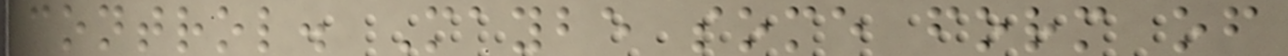control. Maybe some form of
